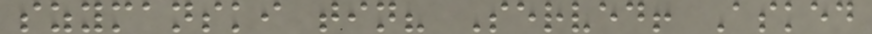szymanski tin? Served! Asked
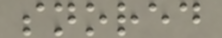snored
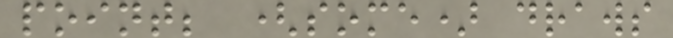point; (some) draws
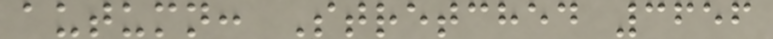autumn: Stretched 3656
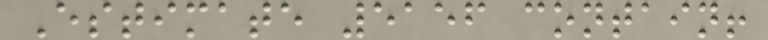Estimate 5156 contain!
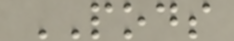PODS
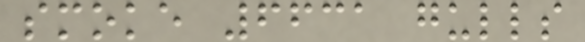smoke 6631 gulls
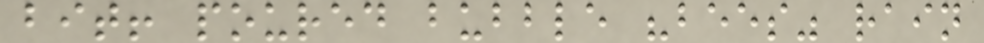bit! poured bubble "bees" rain
